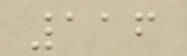116
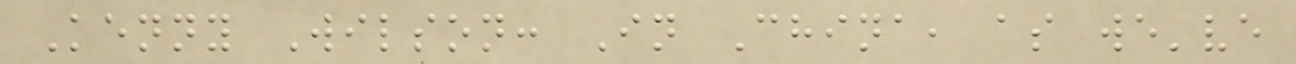Kenny Wilson: In China, as we've
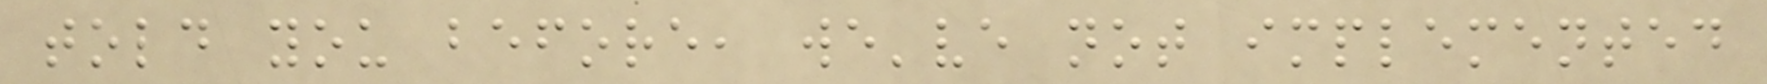told you before, we've not implemented
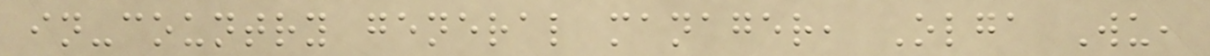in-country general manager, Olga Wu,
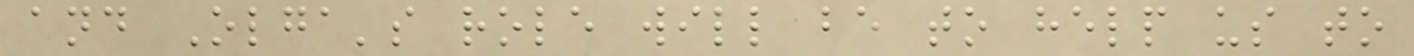and Olga's role will be to help us to
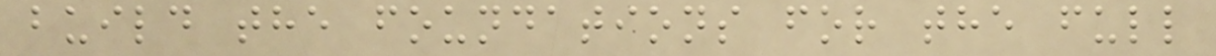build the foundations for the full
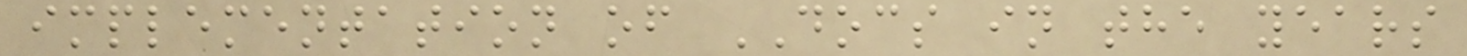implementation of DOCS in the years
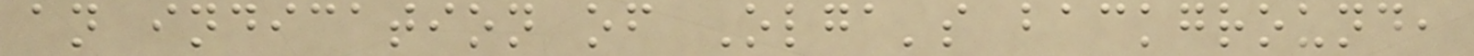an indication of Olga's background,
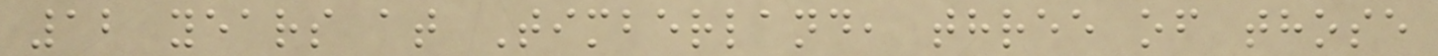12 years at Timberland, three of those
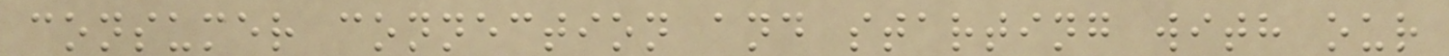consumer connection and starting with our
